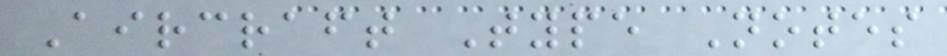Aircraft Type Notes
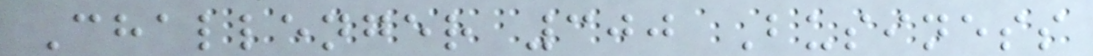Challenger 300 Business
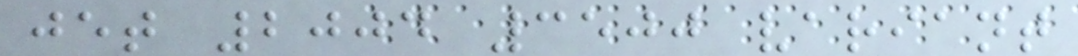jet 2004 3500 variant
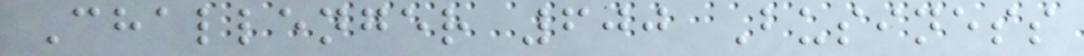Challenger 600 Business
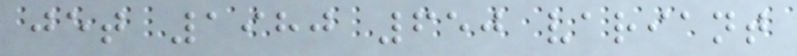jet 1980 650 variant
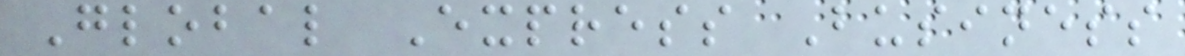Global Express Business
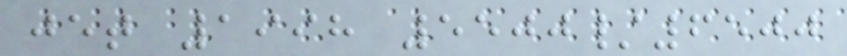jet 1998 5500/6500
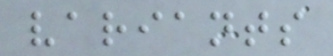variants
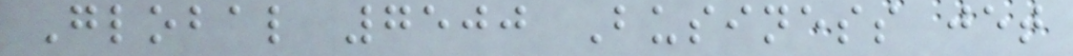Global 7500 Business jet
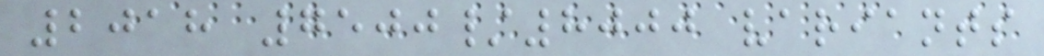2018 7500/8000 variants
